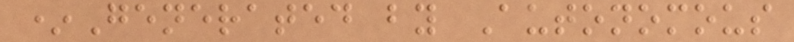*Generated by Autonomous
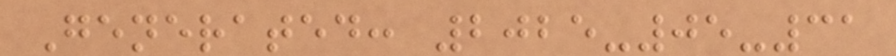Generated: 2025-05-31
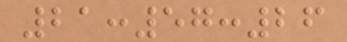21:57:26
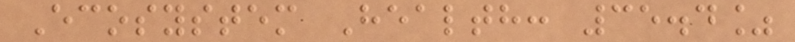Ecosystem Health: 35.4%
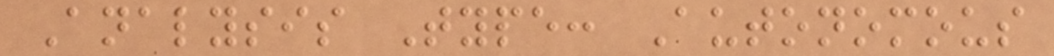Analysis Type: Autonomous
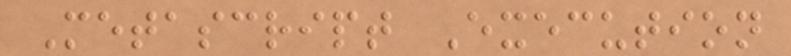Metascript Execution
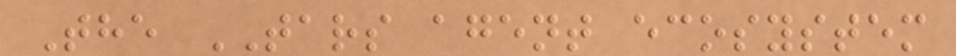The TARS agent ecosystem
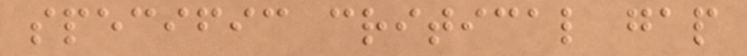specific critical gap
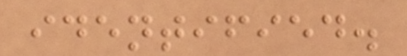identified.
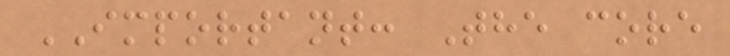IMPORTANT: The core
